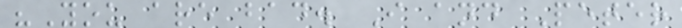"You are bad. I and Peter
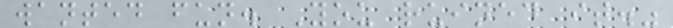wanted fun. You ruined it."
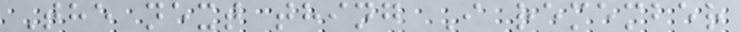The next thing I remember
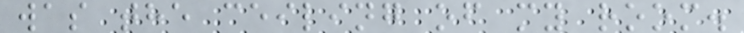was the ceiling of my room.
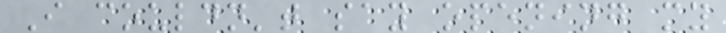I couldn't say opening my
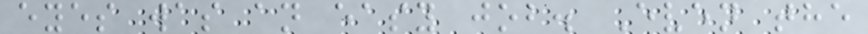eyes was an easy job. Even the
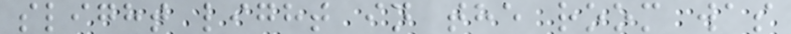slight light in the room was
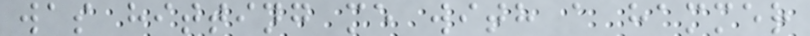was hitting me with a hammer
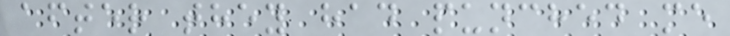after they had punched me
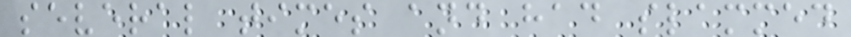several times and had slammed
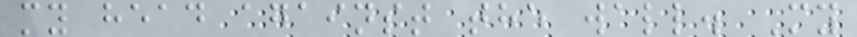my head against the wall. My
